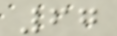67
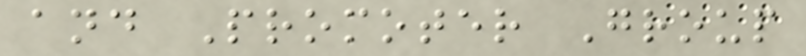and Promoter Group
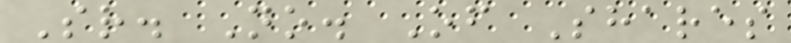Sr. No. Of Shares
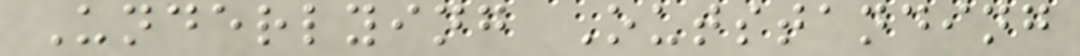Underlying Outstanding
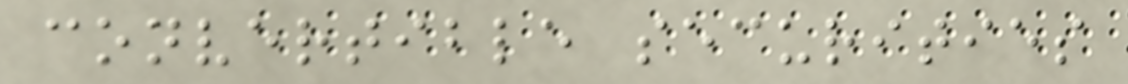convertible securities
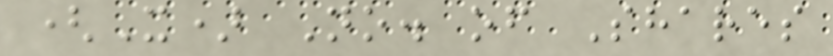(X) No. of Shares
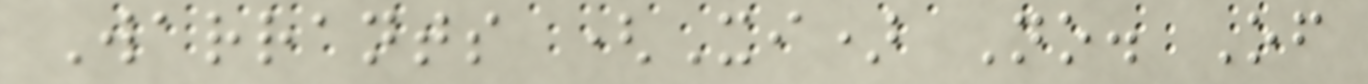Warrants (Xi) No. Of
